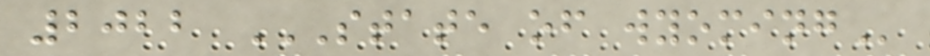2022 STATE OF WYOMING
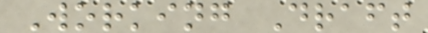Working Draft
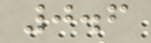0.6
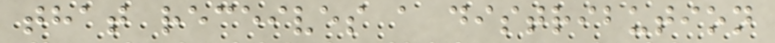that receives a distribution
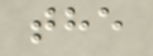the
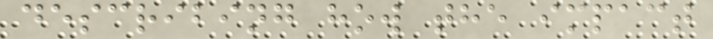describing how the impact
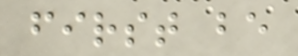first be
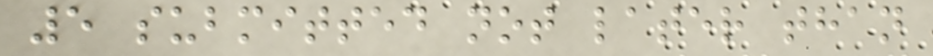5 submitted not later than
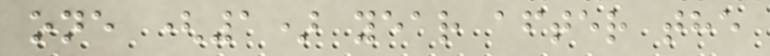one (1) year after the
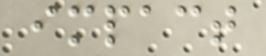impact
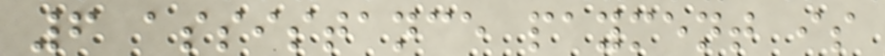6 assistance payment is
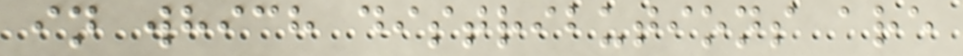in which distributions are
